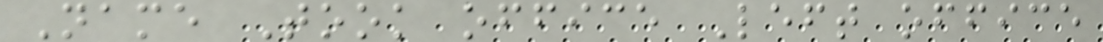Name Took office Left office
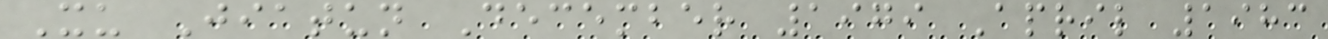Xu Jiatun December 1979 April 1983
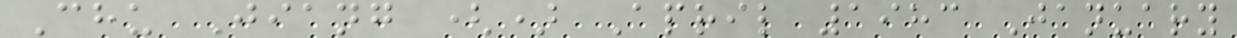Chu Jiang () April 1983 January
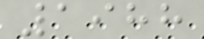1988
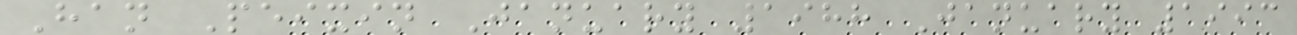Han Peixin January 1988 January 1993
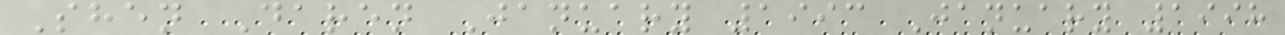Shen Daren January 1993 January 1998
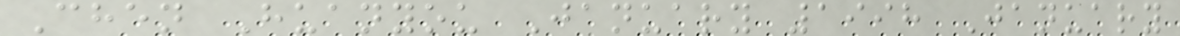Chen Huanyou January 1998 January
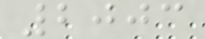2003
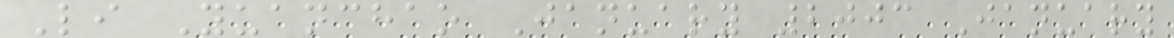Li Yuanchao January 2003 January
